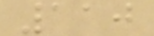110
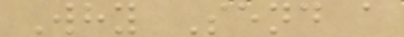Why Send a
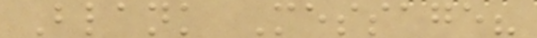Blank Message?
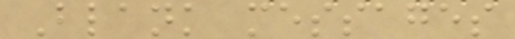Blank messages
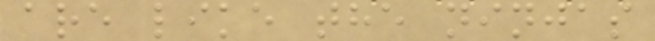are like the ninjas
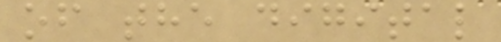of the digital
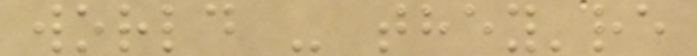world - they're
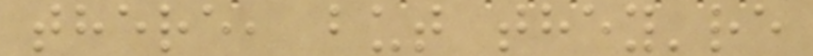there, but they're
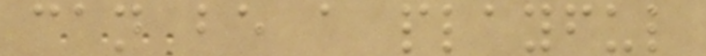can be a playful
